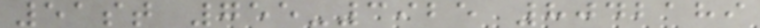51st 755-3925 8042189
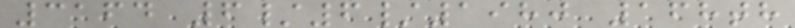3164 6/6/1980 168th
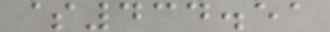$434.51
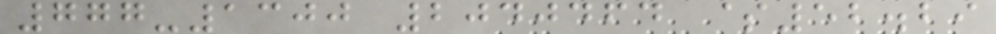777-1300 2040464 $52.29
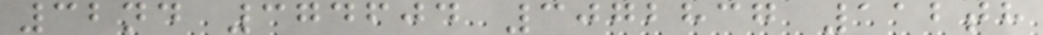32nd 374604 3072837 112th
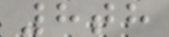8th
